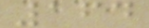164
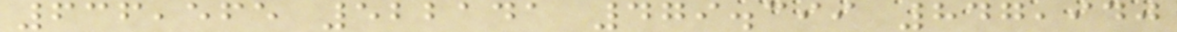636,565 522141 479.399 847,940
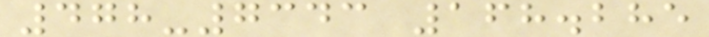478-7343 168.285
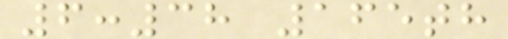6:38 165th
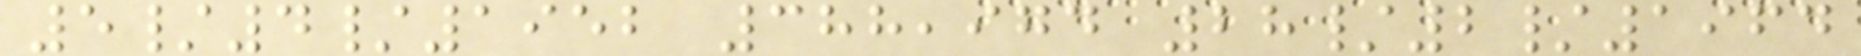5/4/1952 388,974 28/2/1964
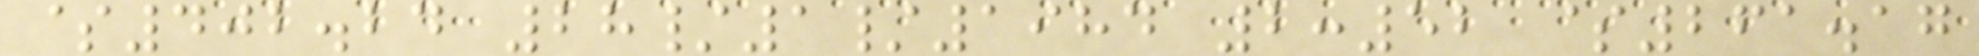$402.24 28/1/1984 2:52 $261.17
